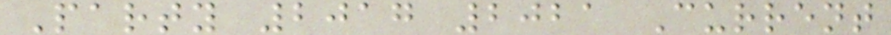Party 2017 2021 Current
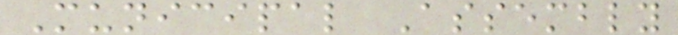Municipal Assembly
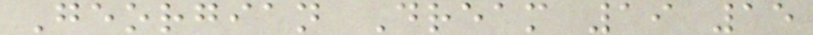Georgian Dream 19 15
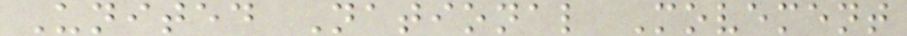United National Movement
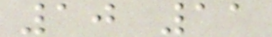10 11
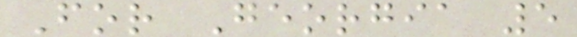For Georgia 5
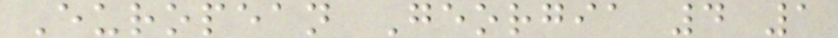European Georgia 4 1
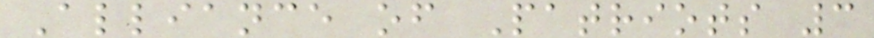Alliance of Patriots 3
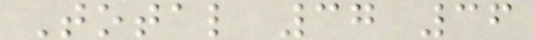Total 37 36
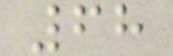68
